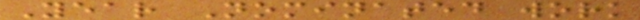Year Nominated work
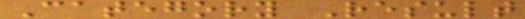Category Result
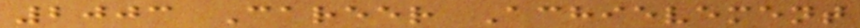2003 Career Achievement
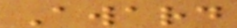Award
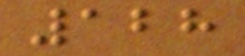128
